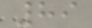89
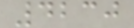4230
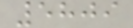5809
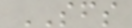SFS
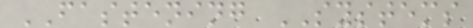FASTENING SYSTEMS
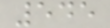545
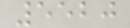5520
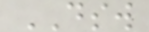DSW
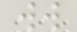ww
